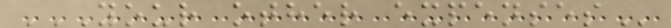YOUR OTHER EXPENSES
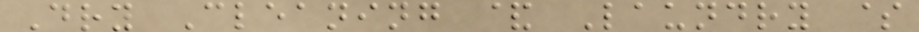Dry Cleaning & Laundry $
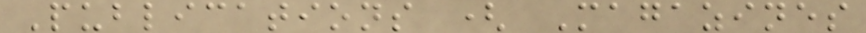Publications ( Magazines
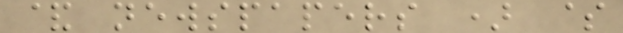& newspapers ) $
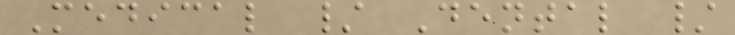Medical / Dental /
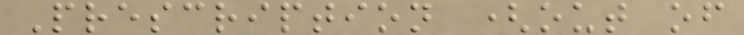Prescription (out of
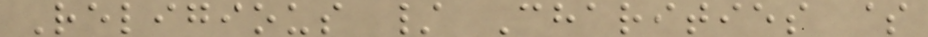Religious / Charities $
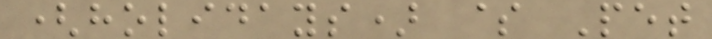(holidays) $ Pet
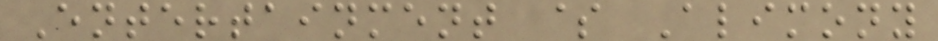Entertainment $ Alimony
